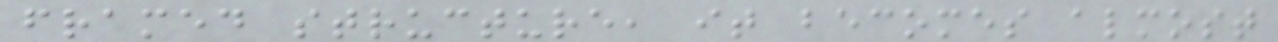framed structure, it becomes almost
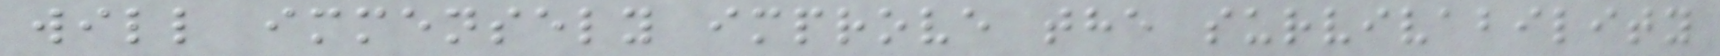will immensely improve the survivability
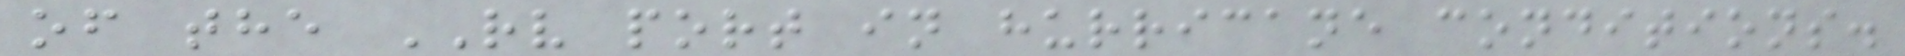of the RV port in hurricane conditions.
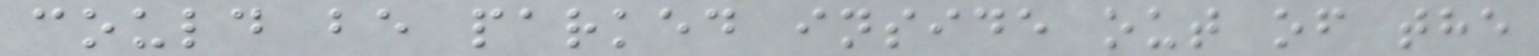could be parked inside out of the
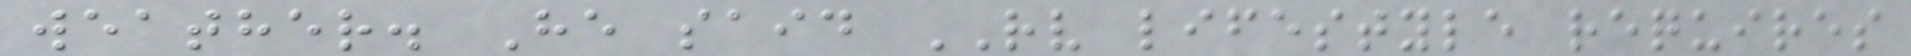weather. He said RV lifestyle requires
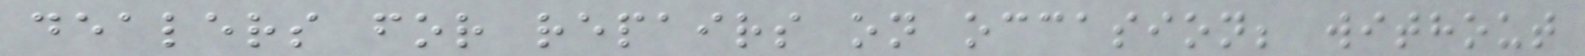dealers for repairs on occasion; without
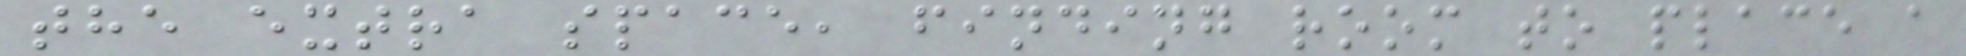the extra space, finding room to place a
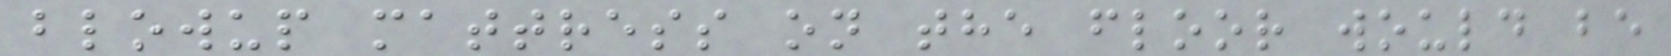blowup mattress on the floor would be
